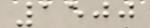1500
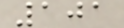101
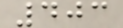403
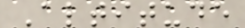Altitude
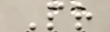Pr
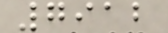7912
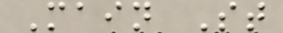Main St
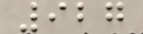927
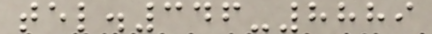tel.346-8889
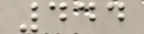444
